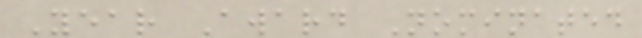Year Award Nominated
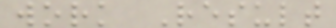work Result
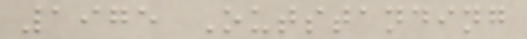1975 Outstanding
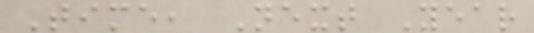Time, Next Year
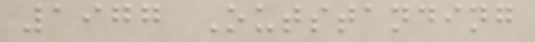1977 Outstanding
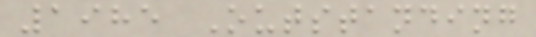1985 Outstanding
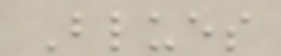Blues
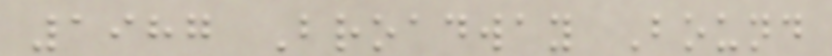1987 Broadway Bound
